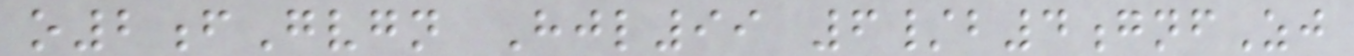o2fGvgn Hjl99 6/b4gnfZj
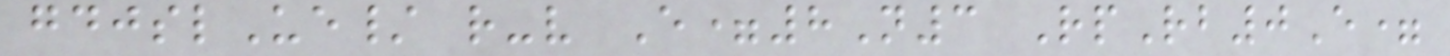gdjslUe/ r-v E=8N3 RpRb0E=
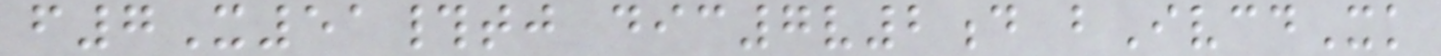f7X51#tj dic7v2d bIvcdXk
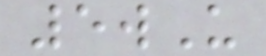5wU
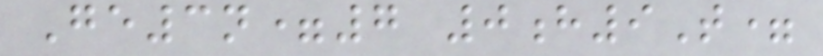Ge3n=7 0h9T=
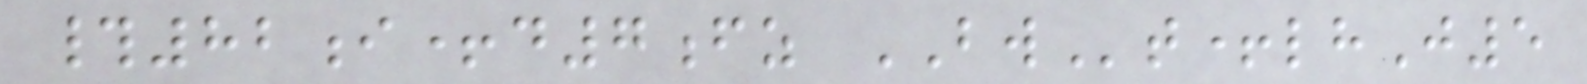#82i+d7fz BWt+lhJ5
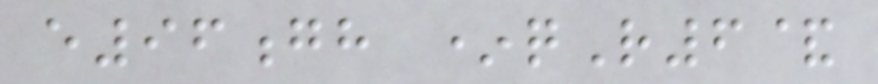e96gh *qR6&
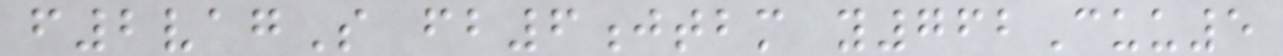f2vagS fb6jtbm y762Cuu5
